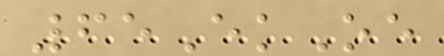65EkOe
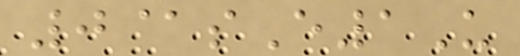0@sE1U
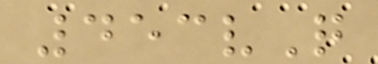453vQ
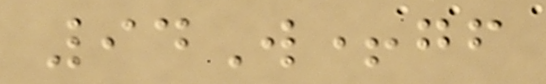94W+gf
